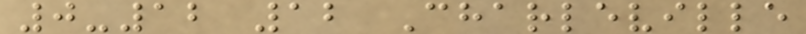0-12 12 Charleville
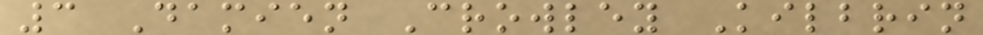3 Damien Crowley Kilbrin
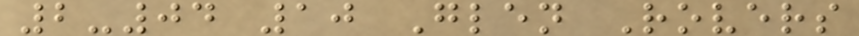2-04 10 Glen Rovers
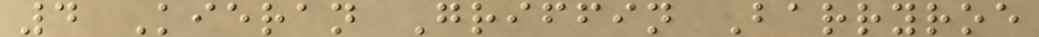4 Kieran Griffin Barryroe
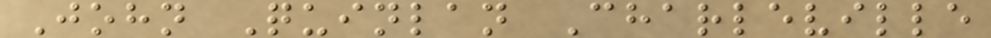John Quinlan Charleville
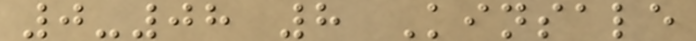0-08 8 Kinsale
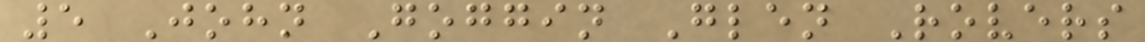5 John Goggin Glen Rovers
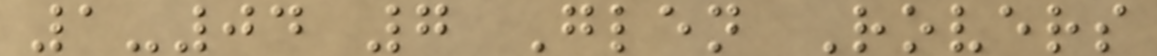1-04 7 Glen Rovers
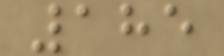185
